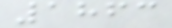1863
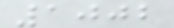1002
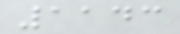1143
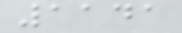1141
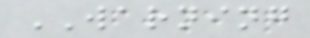WARNING
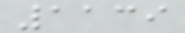1139
